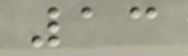13
